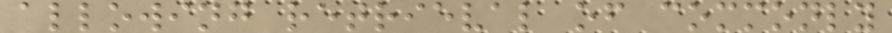allowing retrieval of commonly
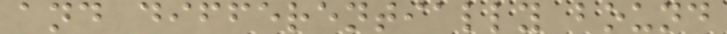and differentially bound
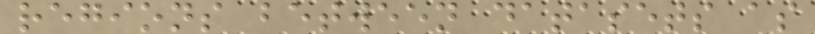regions between datasets as
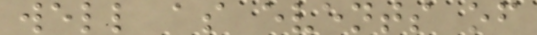well as events of
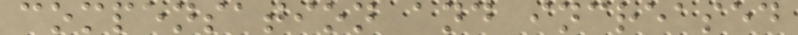compensation and increased
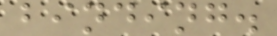binding.
